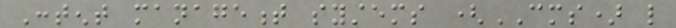Content management systems (CMS) like
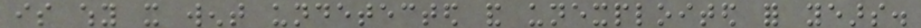is why it went undetected and unexploited for years.
